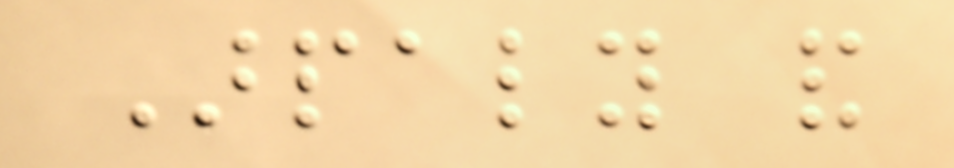Arpaly and
